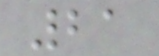21
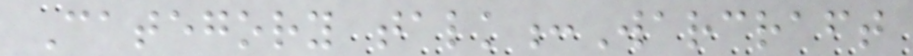Category talk:Warcraft
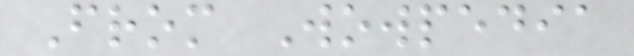From Wowpedia
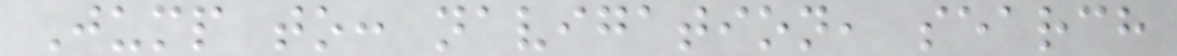Jump to: navigation, search
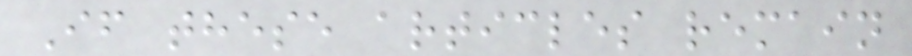If these articles remain
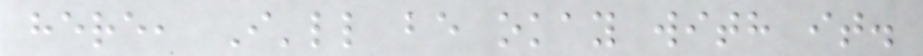here, I'll be okay with it.
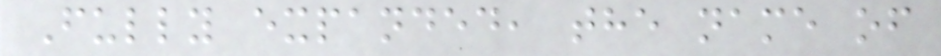Fully expanded, the name of
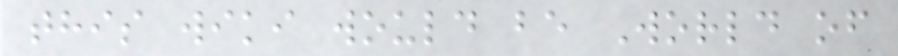this wiki would be World of
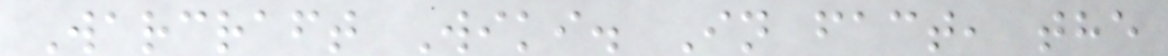Warcraft Wiki. In fact, the
